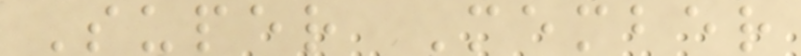Super Member
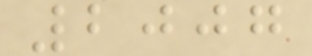2007
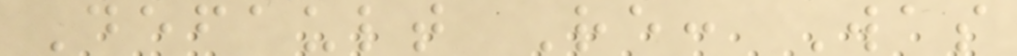Default Re: Was
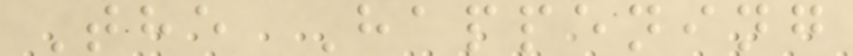The Happening
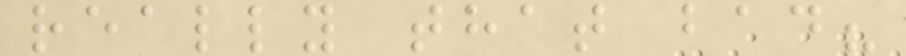really that bad?
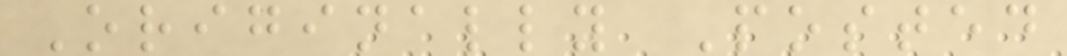Originally Posted
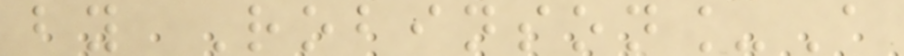by Robinson_A
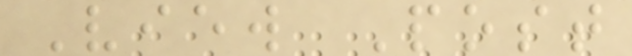View Post
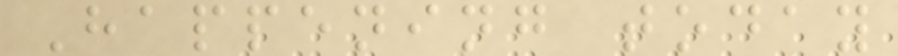Happening today
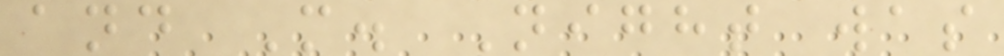and M. Night was
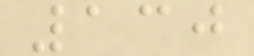130
